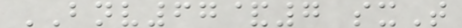BNV67&7 sxT
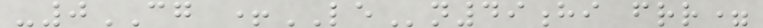-0CG +LEn49hi frr=
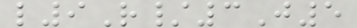l9R/3J5
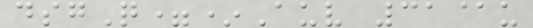dsgQ=*Auv 31@u
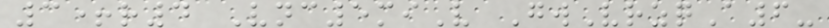3+r4 Vnc5miV GwVrzqA6-
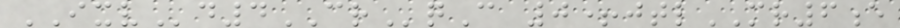IXVd4CRqC 0+jtlMR6e
